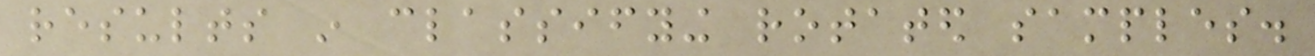results in classifying rotated samples.
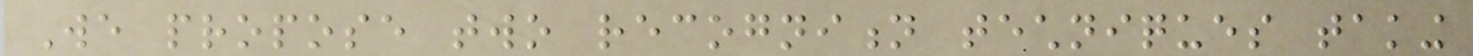We propose two recognition techniques taking
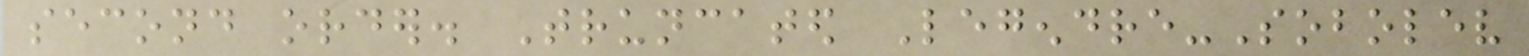second order. Truncated Legendre-Sobolev
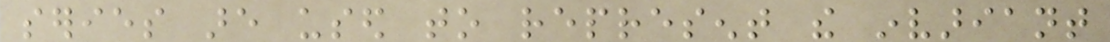series are used to represent the invariant
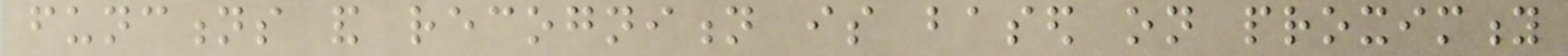functions and recognition is based on proximity
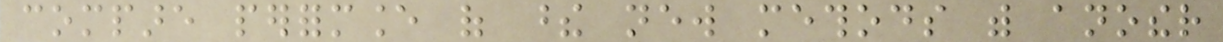compare performance of these new methods with another
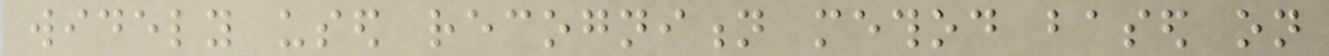widely used recognition method based on
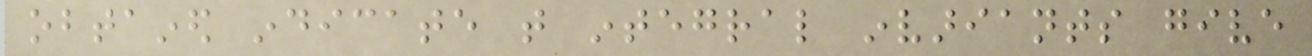obtained indicate that integral invariants give
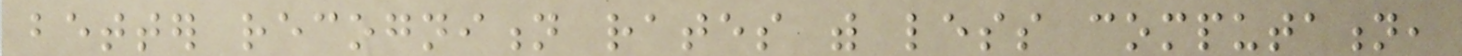better recognition rates with less computation,
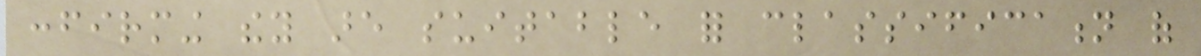confirming they are suitable for classification of
